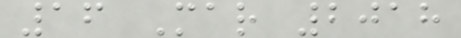16 Mar 2018
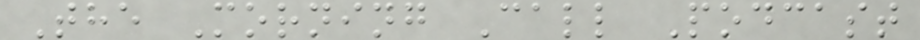The Morning Call Podcast
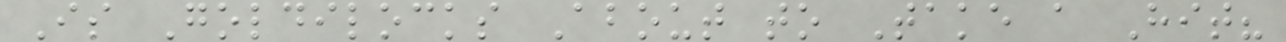Is Goldilocks About to Take a Hit?
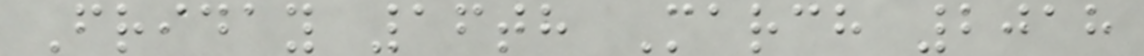Friday 16th March 2018
